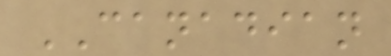CANADIAN
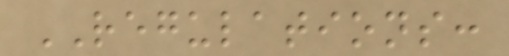REGULATIONS:
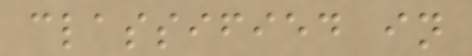classified in
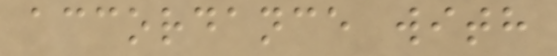accordance with
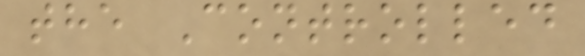the Controlled
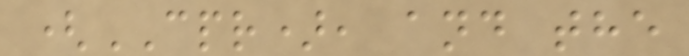(CPR), and the
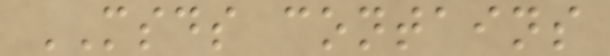MSDS contains
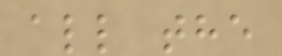all the
